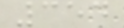354
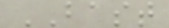BAST
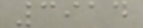3914
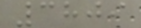3809
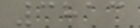3813
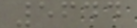5644
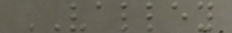VALLEY
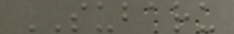SUBARU
